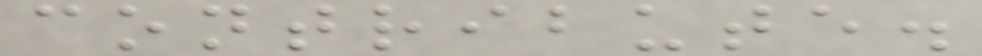contribute.
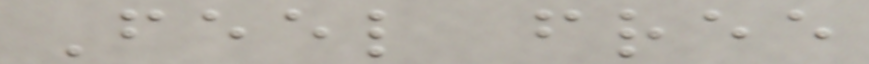Feel free
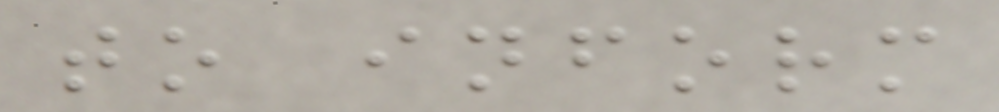to inform
